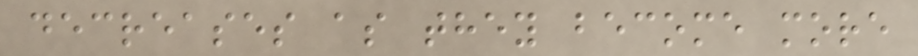decreases as they become more
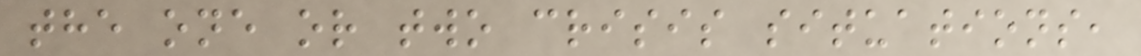the one or two crisis situations,
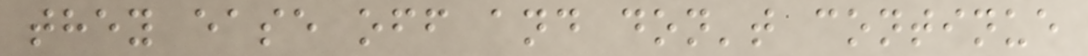they ease off and don't continue
